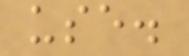use.
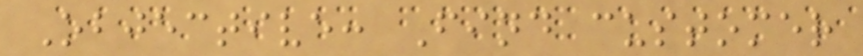Objective: Find customer
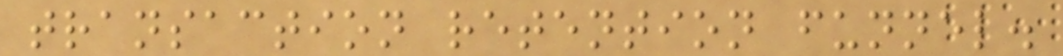transaction retention funnel.
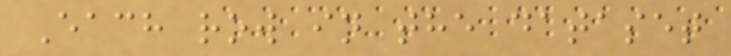Each row in the dataset
